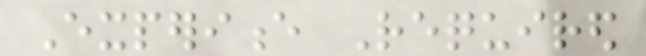Experience Required
